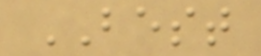BEST
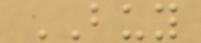BUY
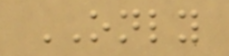ONLY
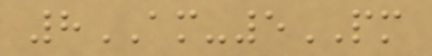8AM-5PM
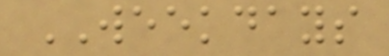WEEKDAYS
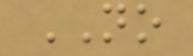NO
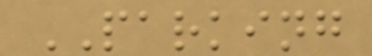PARKING
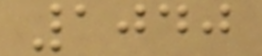1040
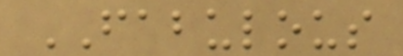FABULOUS
